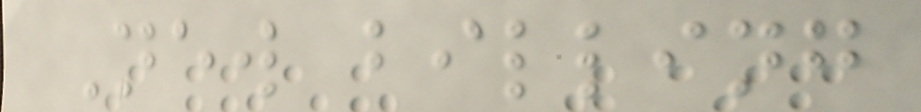New billing
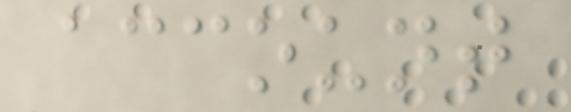account
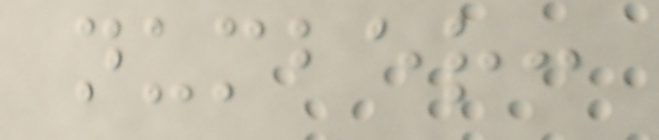number:
